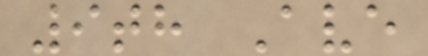9th Ave
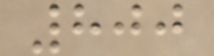800
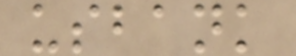usbank
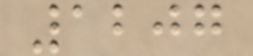1207
